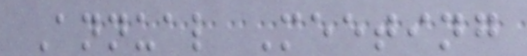Annual Meeting
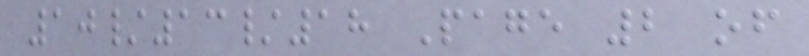10/13/18 Page 2 of
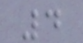4
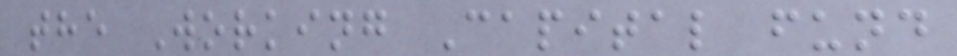the Working Capital fund
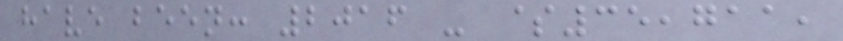have been: 2016 - $35,711,
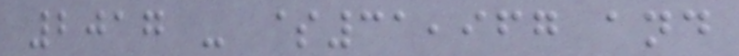2017 - $31,967 and
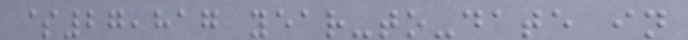$27,817 year-to-date in
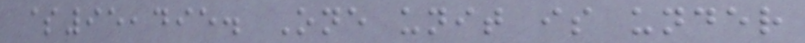$95,495. One unit is under
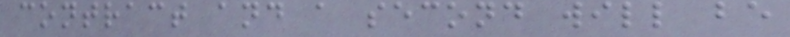contract and a second will be
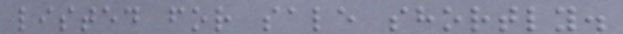listed for sale shortly.
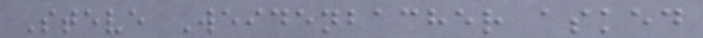Steve Weidenbacher asked
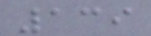139
